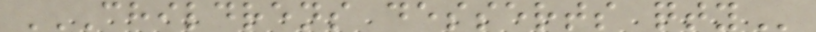CHILDRENS DESSERTS QTY
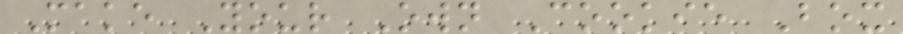Make Your Own Cookie Box
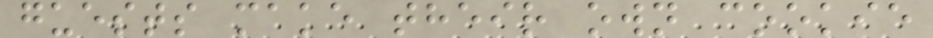guests make their own cookie
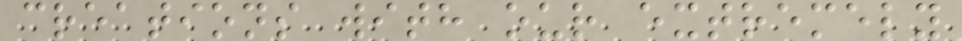creations with our extremely
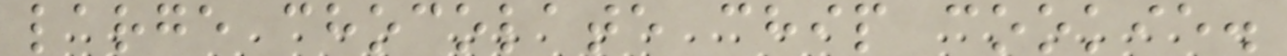large chocolate chip cookie.
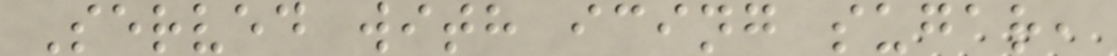Served with icing sugar,
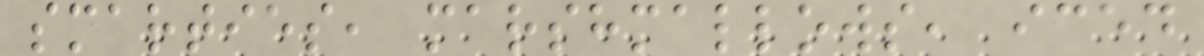smarties, marshmallows, iced
